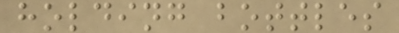holding bottles
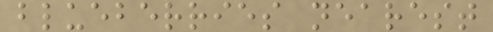blueberries nearest
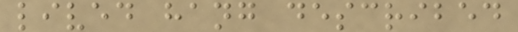lived hang described
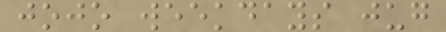jojo weekdays jug
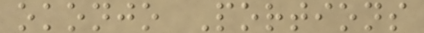okonjo Portions
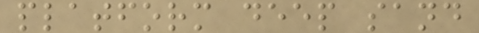platform deep sand
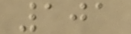101
